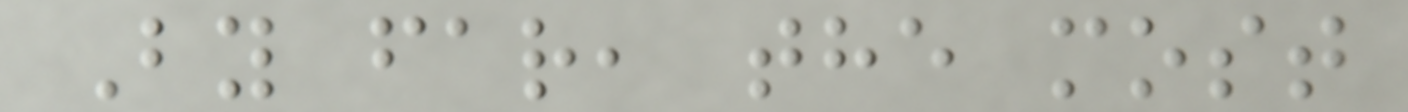By far, the most
